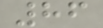86
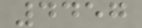4457
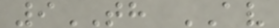9TH AV
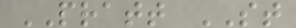PRATT ST
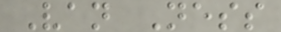Van Ness
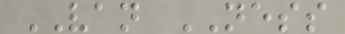VAN NESS
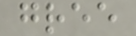gree
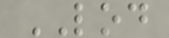LOD
